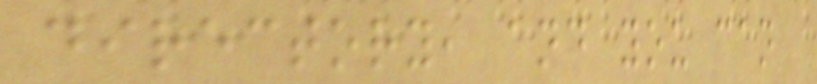directory, and you can
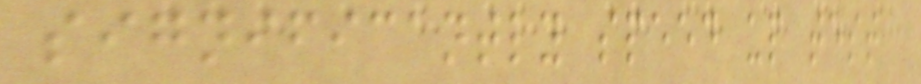significantly speed up test
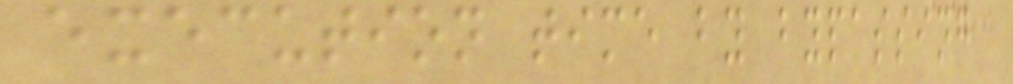execution time by bypassing
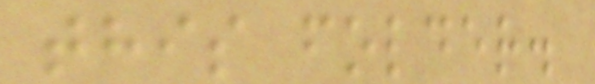this folder.
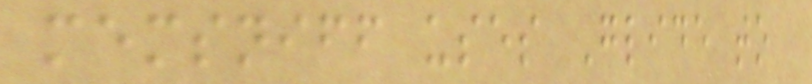memsniff uses Glide to
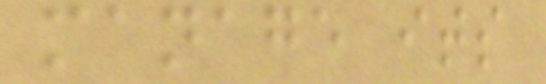manage its
